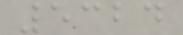5324
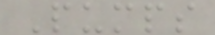Pumps
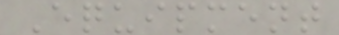Equipment
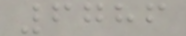6786
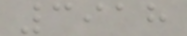3918
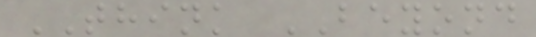THINK BEYOND
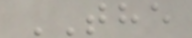THE
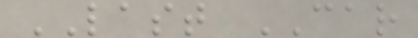LAST CAR
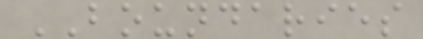BOUNDARIES
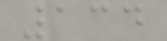134
